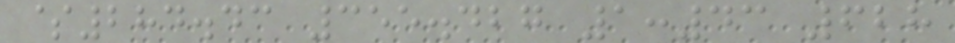$284.43 355.427 1:43 628
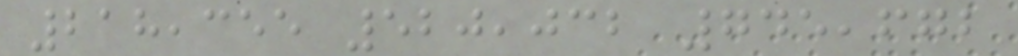218,355 520,032 745,672
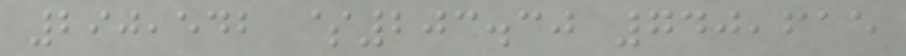290,542 $203.30 740,615
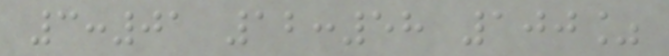3:01 12:58 100%
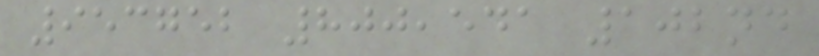953752 800,541 102nd
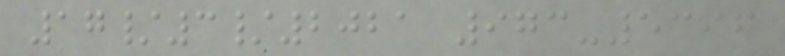17/3/2021 973-5396
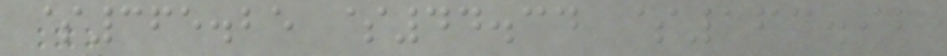$365.25 $44.34 $163.92
